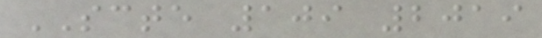SCTE 109 2019
